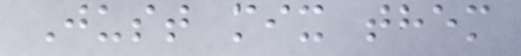Just mix them
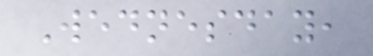Wednesday,
